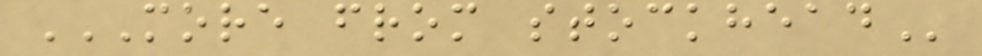MORE FROM STOCKHEAD
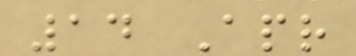14 Apr
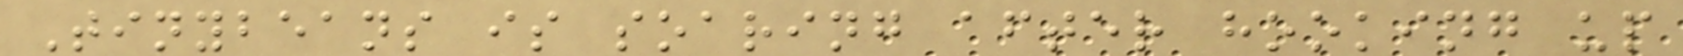Tinybeans is soaring after hooking up
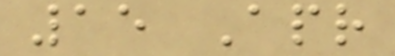15 Apr
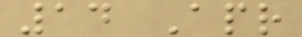14 Apr
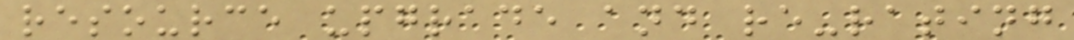resource upgrade and re-rating
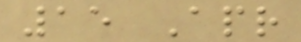15 Apr
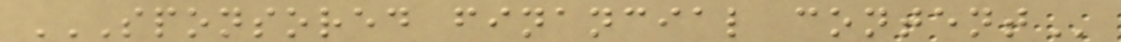SPONSORED FINANCIAL CONTENT
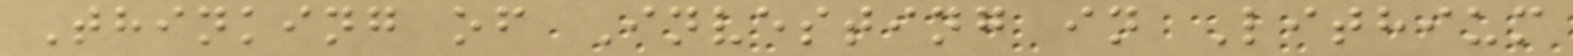Thinking of Investing in Lithium
